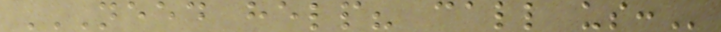NEED HELP? CALL US:
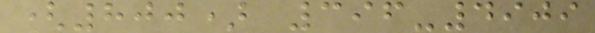(800) 396-4909
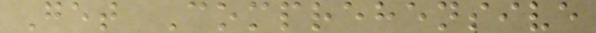Get Comprehensive
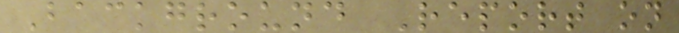Background Report on
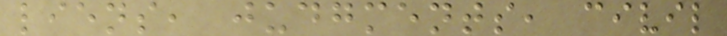liens, judgments, civil
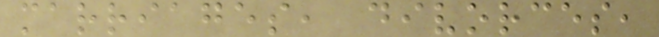marriages, divorces,
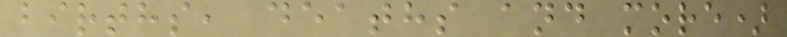births, deaths and more)
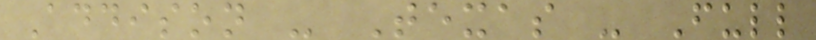Addison - Texas - Full
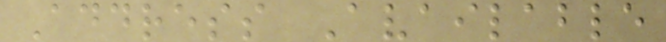Address Available
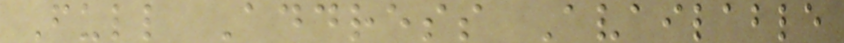Full Address Available
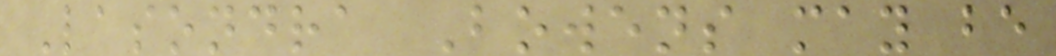Lasondra Bowens may be
